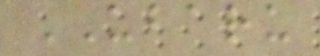UBARU
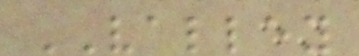VALLEY
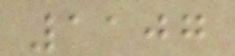1107
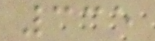335
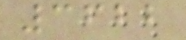3622
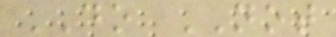DO NOT
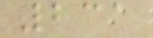231
